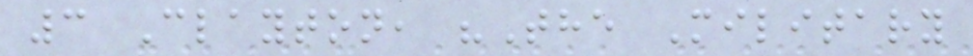3 Clayton, "The Military
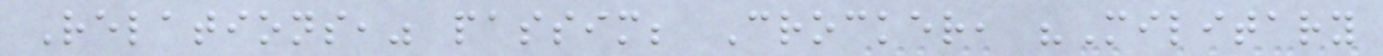Relations," passim; Crocker, "Military
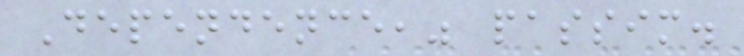Dependence," passim.
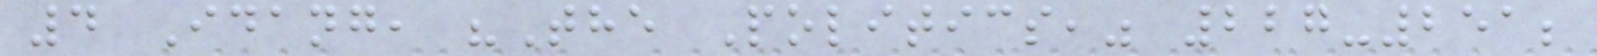4 Idang, "The Politics," 227-251;
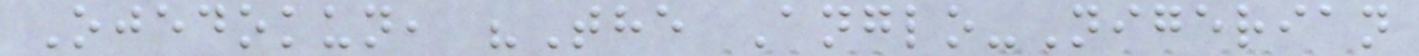Ojedokun, "The Anglo-Nigerian
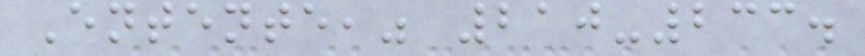Entente," 210-233.
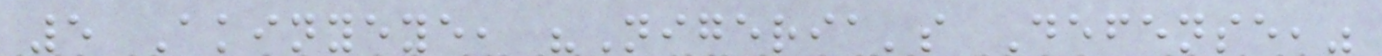5 Akinyeye, "Nigeria's Defense,"
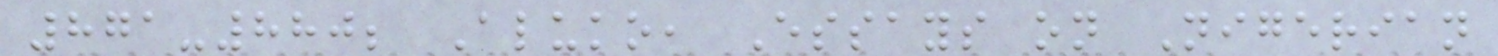871-880; Aluko, Essays on Nigerian
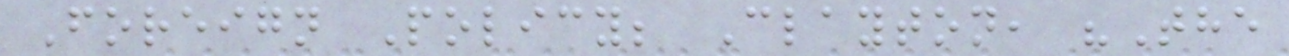Foreign Policy; Clayton, "The
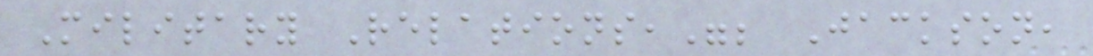Military Relations,"; Jackson,
